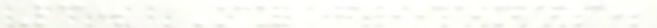3. My friends.
